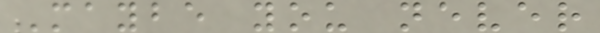Maybe you never
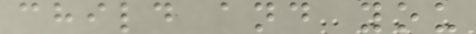child and you
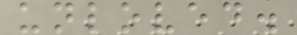unloved.
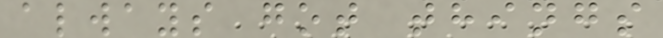always got things
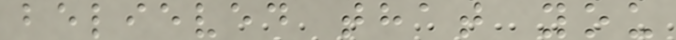believed that you
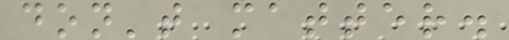don't matter.
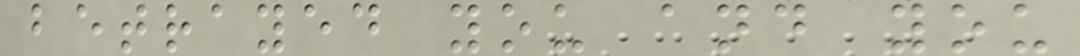betrayed you and you
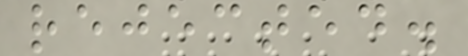rejected.
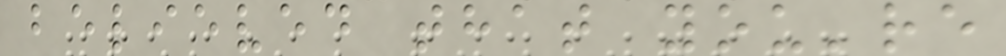believed that you're
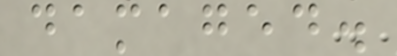damaged.
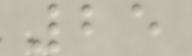25
